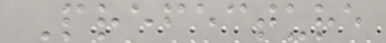Prefecture
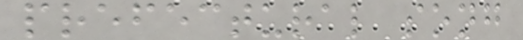prefectural song
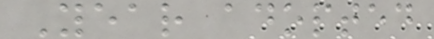Year adopted
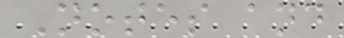Notes and
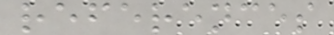references
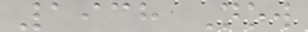1938 Now
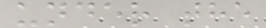under the
